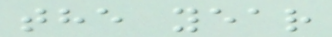the year
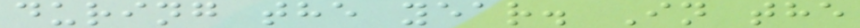during the year. In the
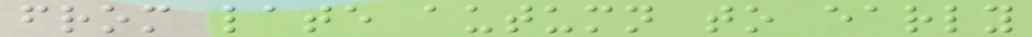from late autumn to early
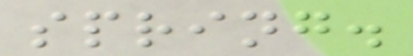spring.
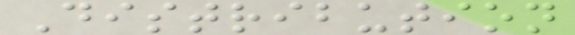Distribution
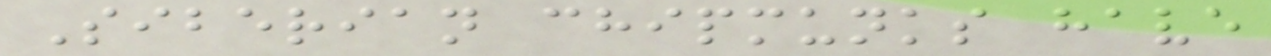Siberian chipmunks have
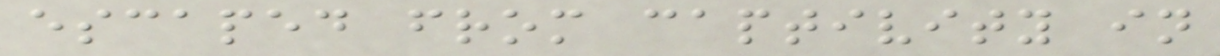escaped from captivity in
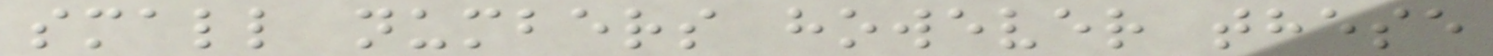small numbers however these
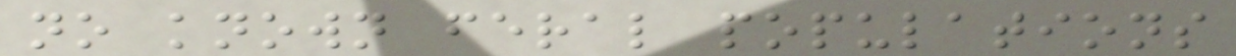no known feral populations
